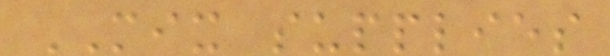MIX supplies
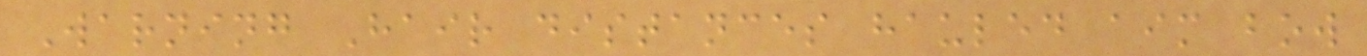Warning Hair distances hauled aim bow
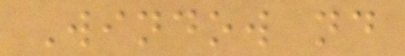Window nd
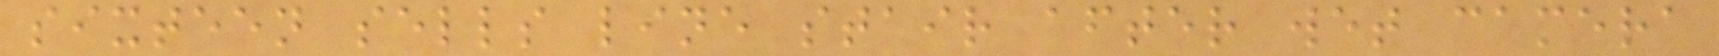sixteen sells line stair after wet camera
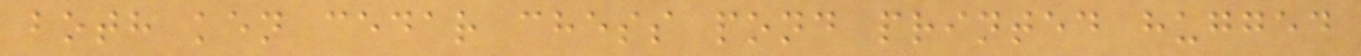both ken cedar chess pond printed hugged
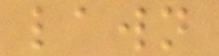lawn
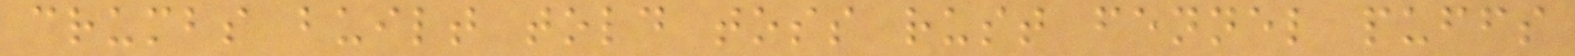crumbs built told toss rust fennel puffs
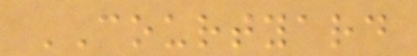COURTYARD
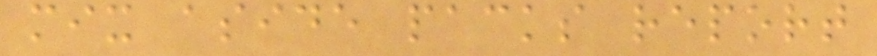mix aside packs report
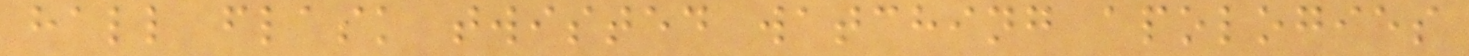hall flask twisted watching apologies
